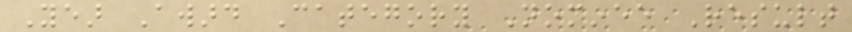Year Award Category Nominee Result
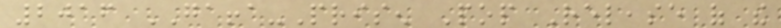2016 GAFFA-Prisen Pop Release of the
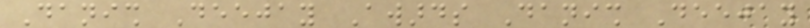Danish Deejay Awards Danish Deejay
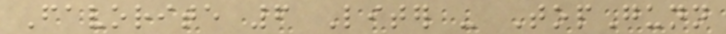Favorite 6 Liter - TopGunn
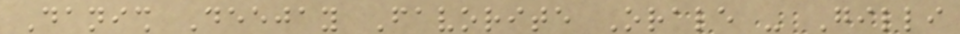Danish Deejay Favorite Orale - Gilli
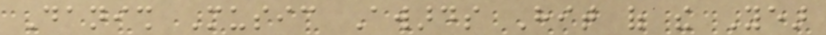Danish Music Awards Hit of the Year
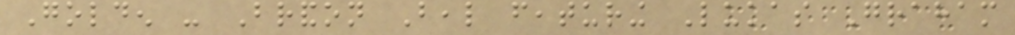Golden - Brandon Beal featuring Lukas Graham
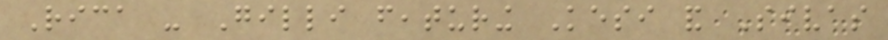Rica - Gilli featuring Kesi and Sivas
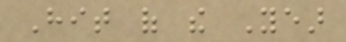Hit of the Year
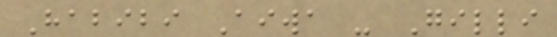Habibi Aiwa - Gilli
